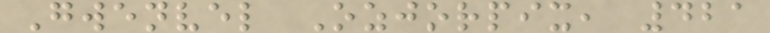Gwenvel Ozjorpix, 421
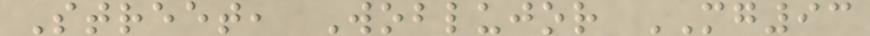Street, Woblujor MG93
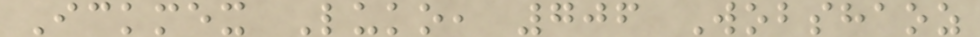Ickmex Luko, 706 Wobshaoz
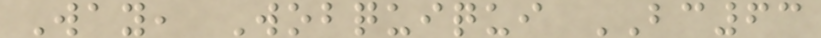Way, Wobquiqui BC63
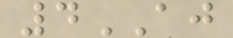4AJ
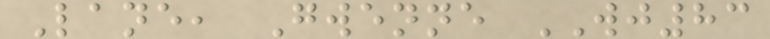Lane, Gwenne WJ83
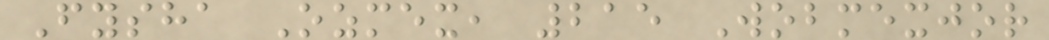Fysha Ozmex, 215 Wobmexjor
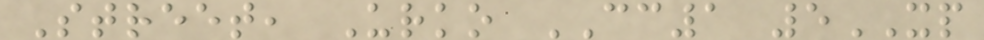Street, Urko CC1 5XP
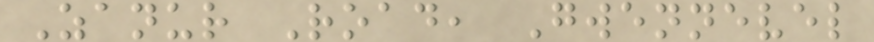Zanur Road, Gwennevel
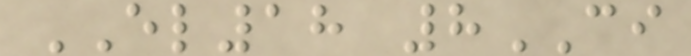EL18 8CI
